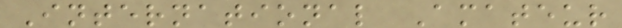International Amateur
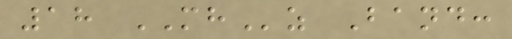18 MHz Band:
